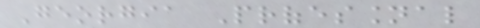Georgia Professional
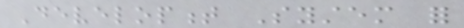Development System for
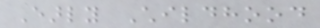Early Childhood
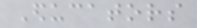Educators
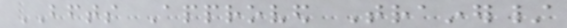BFTS Approved Trainer/
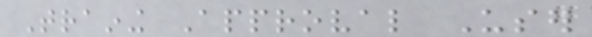Training Approval User
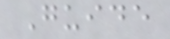Guide
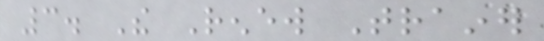3. The Renew Trainer
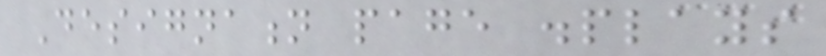Designation page displays
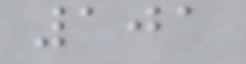101
